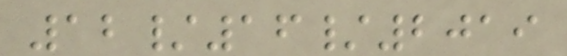12/16/2019
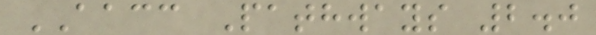AACC Pathways 2.0
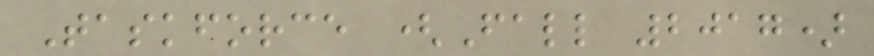Taskforce (Fall 2017)
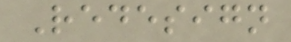Redesign
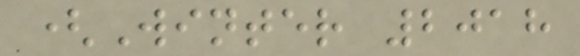(Winter 2018
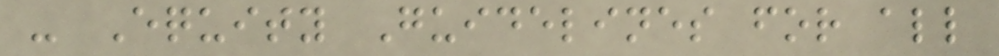- Equity Guidelines for all
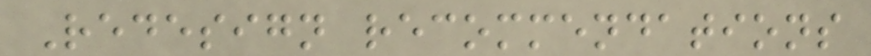Redesign recommendations
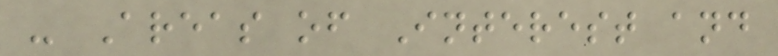- Areas of Interest and
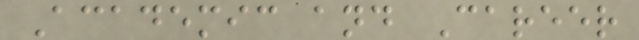Academic and Career
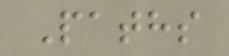Paths
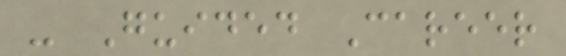- Guided Career
